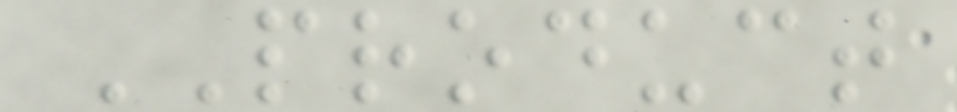PRODUCT
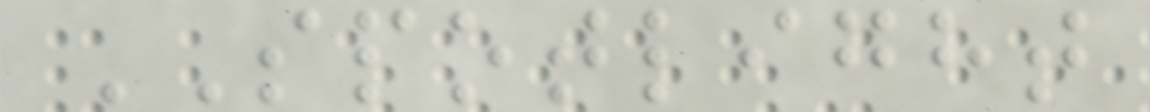SPOTLIGHT
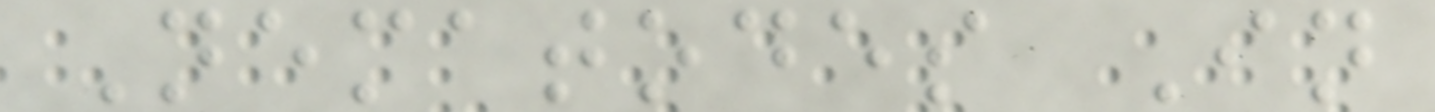Nematodes In
